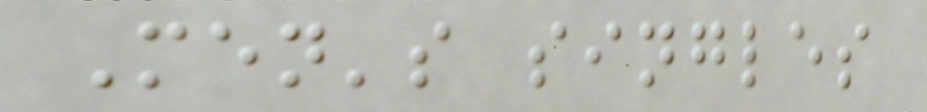Men's singles
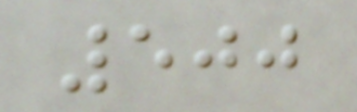500
